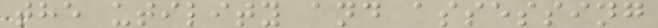the utility and assessing
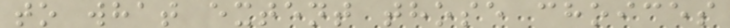to what extent those choices
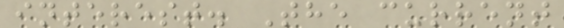interest. The current
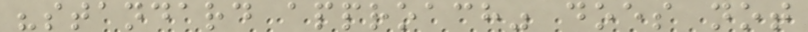"standard approach" does not
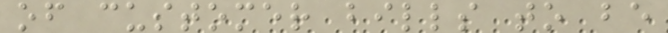of customer bills to be
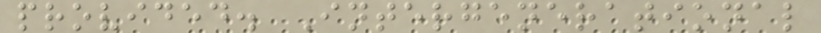provided. Intergenerational
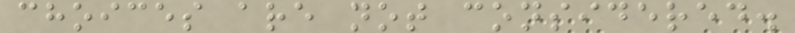choices are not considered.
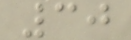30
